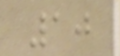10
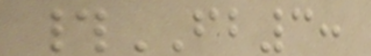#FB3:
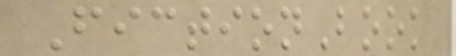FictionBook
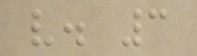v. 3
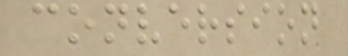conversion
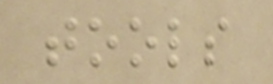tools
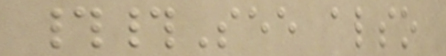##See also
